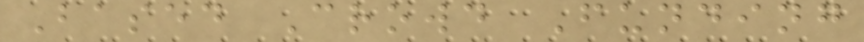Based Crowd Funding
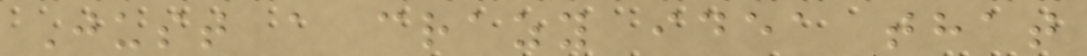Just a crazy idea that
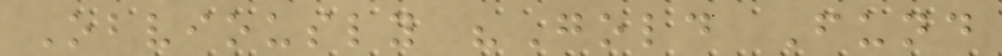Obviously "Gold Fund
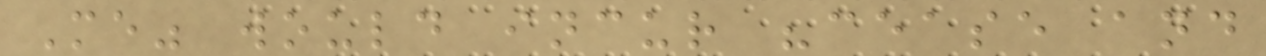Me" would incur "cease and
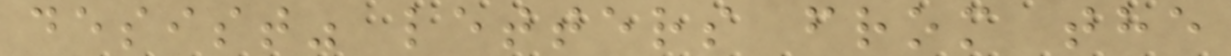desist" letters from the
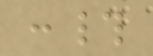:#
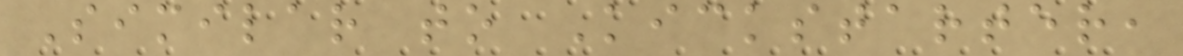Similar to Kickstarter,
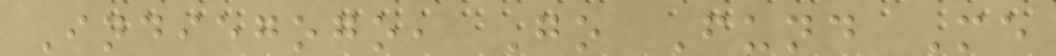Indiegogo, Go Fund Me
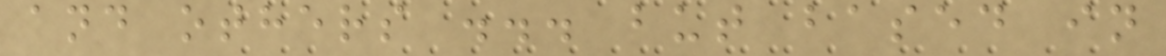and others ... but based in
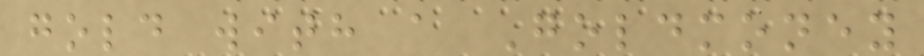gold with a Goldmoney
